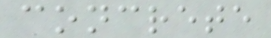concrete
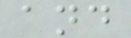and
